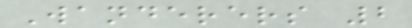Wanderers 2
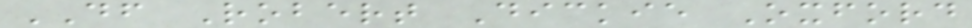DF Robert Dickie Oxford
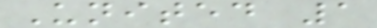United 1
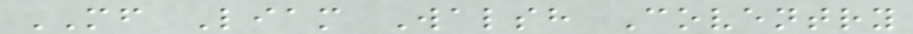MF Liam Walsh Coventry
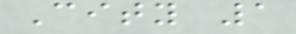City 1
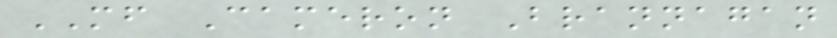MF Cameron Brannagan
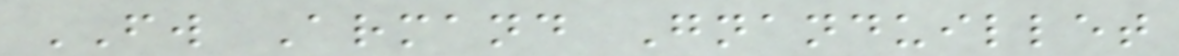FW Armand Gnanduillet
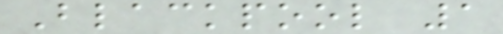Blackpool 1
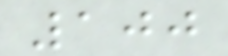100
